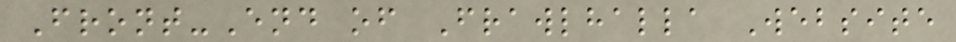Front-End of Frawlhalla Website
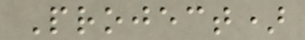Project)
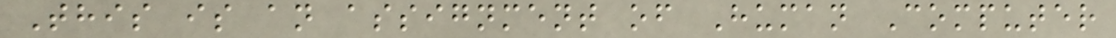This is an assignment of Human Computer
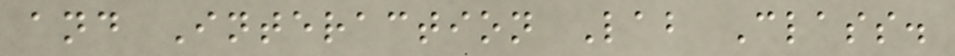and Interaction Lab Class.
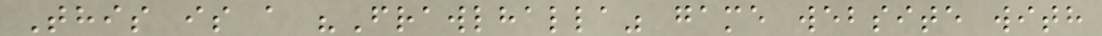This is a "Frawlhalla" game website with
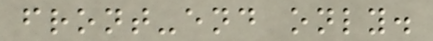front-end only.
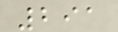291
